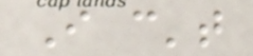I can't
